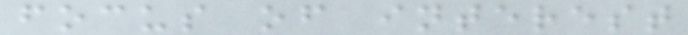focus of interest
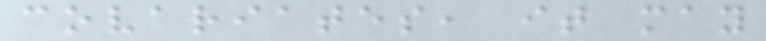covariates, it may
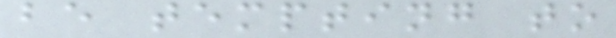be tempting to
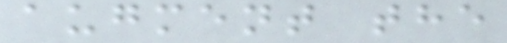augment the
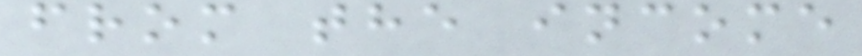from the income
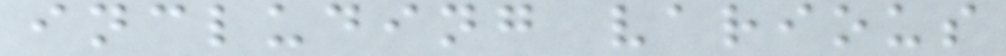including various
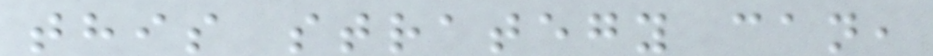this strategy can,
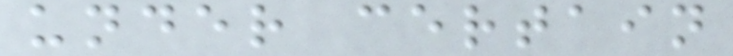under certain
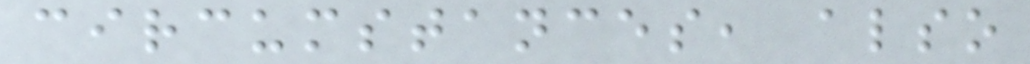circumstances, also
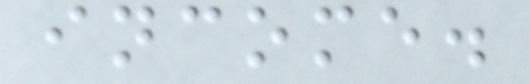income.
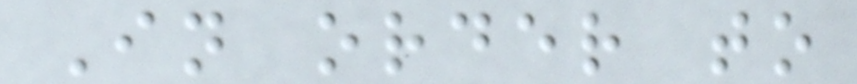In order to
